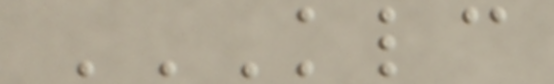KLC
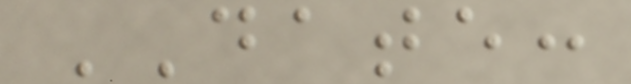DATE:
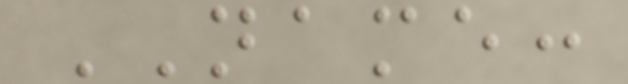NAME:
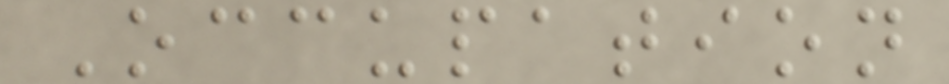Occupation
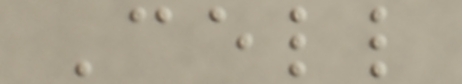Cell
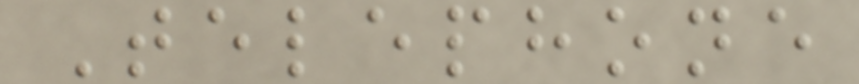Telephone
